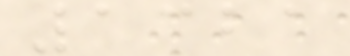1321
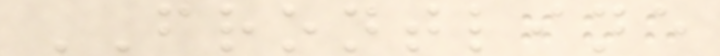FRONTLINE
